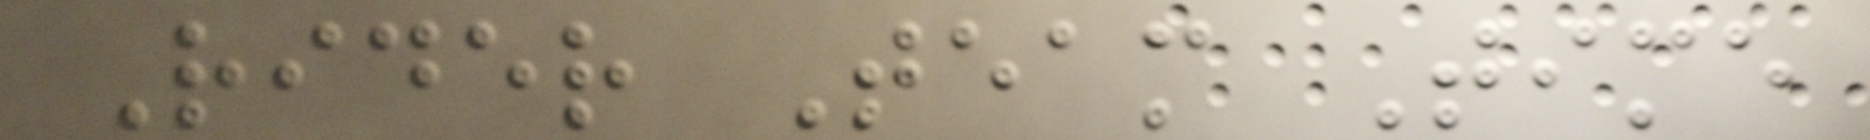Rider Team Time
